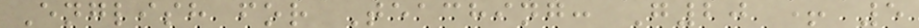English for Teaching: G20 + 5
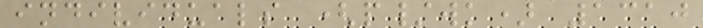individuals (p/wk) 1310
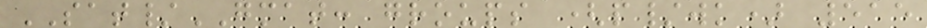SAT/GMAT: groups (p/wk) 515
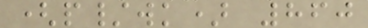(p/wk) 860
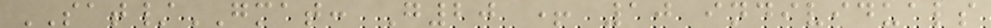SAT/GMAT: G20 + 10 individuals
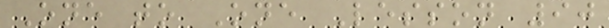One to One Lesson 90
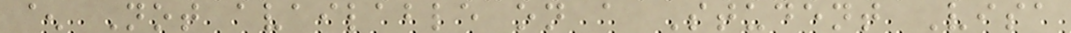^ Not available on a Student Visa
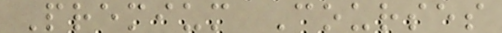Premium Courses
